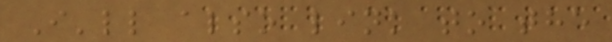I'll also link to the
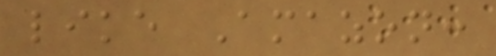like Amazon:
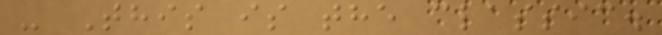- This is the classic.
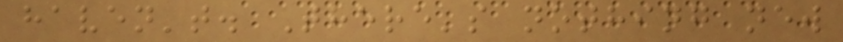haven't. There's nothing new
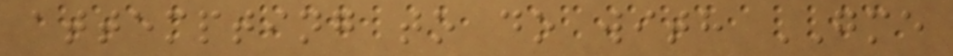attempting to do with GME
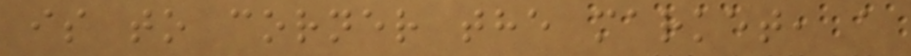is to corner the market, a
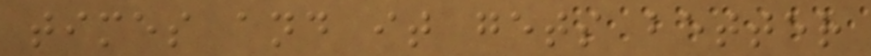times and it gets better
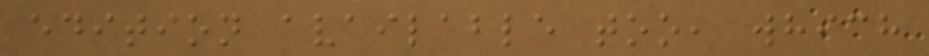edition available too, which
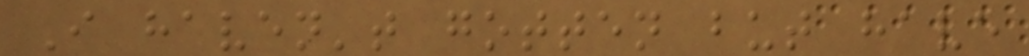I haven't gotten but have
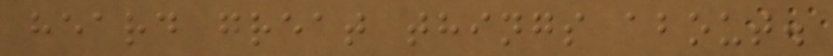heard great things about.
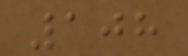108
